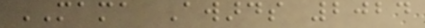MAMA Awards 2024
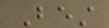Best
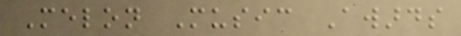Melon Music Awards
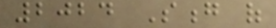2024 Song of
